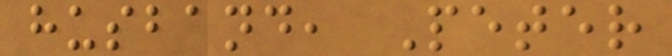husband, Peter
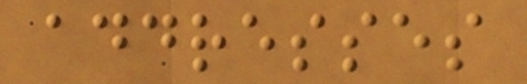addresses
